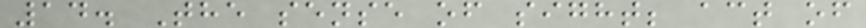14. The sense of sight; act of
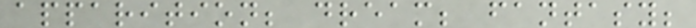apparition; dream; fantasy;
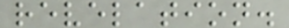revelation.
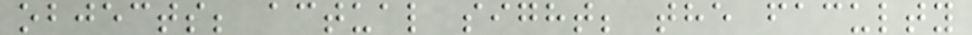objects; actual sight; the faculty
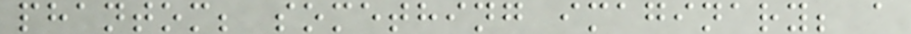phantom; something imaginary; a
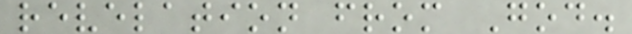revelation from God.
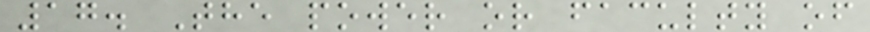17. The power or faculty of
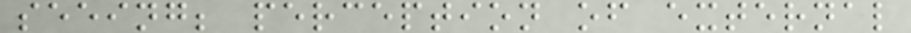seeing; perception of external
